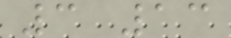3 13
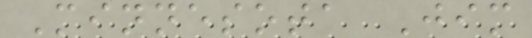Minnesota Jim
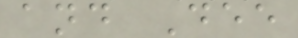and Dee
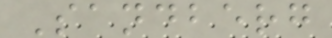Sandberg
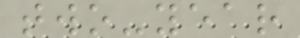two-year
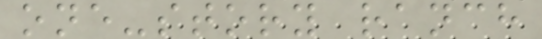one-story ranch
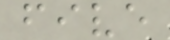five
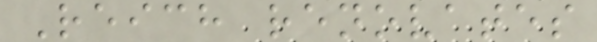Reich renovates
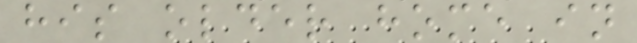his older home in
